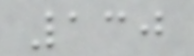130
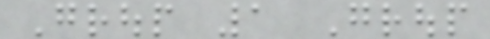Group 1 Group
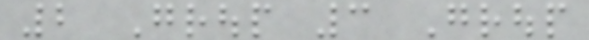2 Group 3 Group
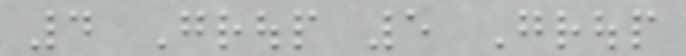4 Group 5 Group
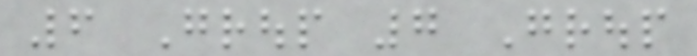6 Group 7 Group
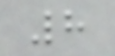8
